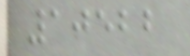10522
